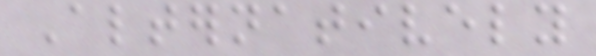Alternatively
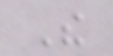The
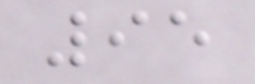95
